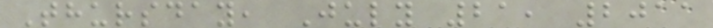Thursday, July 21, 2011
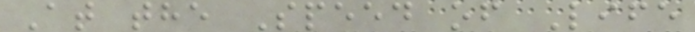At the Speed of Life
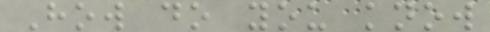How do you know
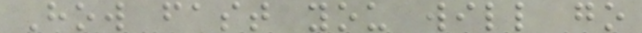How fast you will go
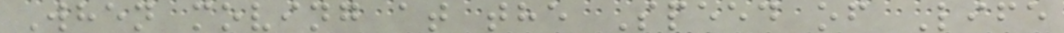When moving at the Speed of Life
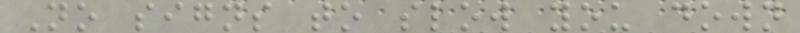No signs to slow you down
